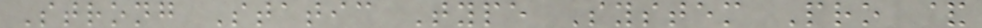Strong Static Type System Pro &
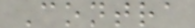Contra
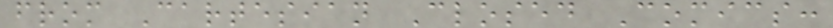from Cartesian Closed Comics:
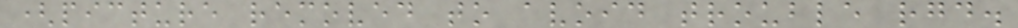(picture removed to avoid trouble rgd.
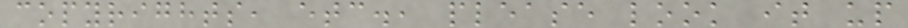copyrights, etc., please look it up
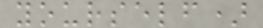yourself)
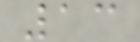13
